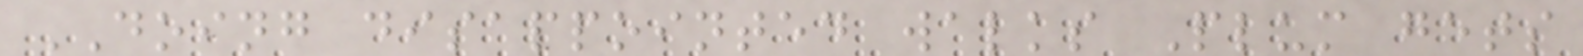DOING disappointed walks Plum gets
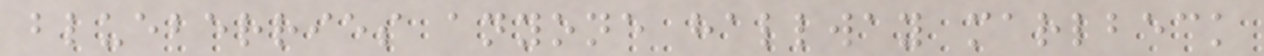blueberries anyone hallway marlbeck
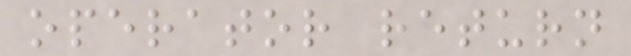operator return
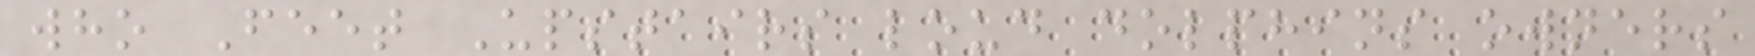who Feet Upstairs loud dolphins owners
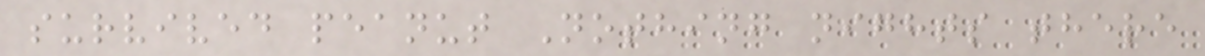survived peanut Nothing nights there
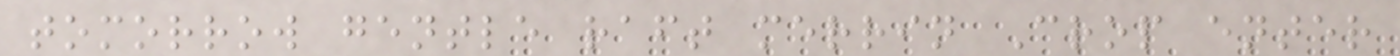tomorrow gentle raft merrin Crop enter
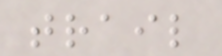trail
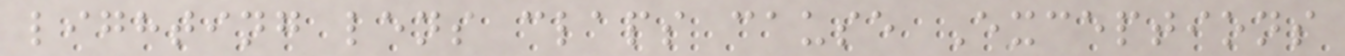lighting lens claps cause Exceptions
